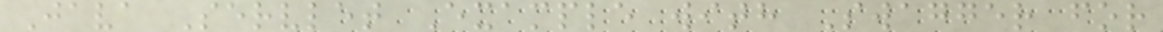Java Servlet Example with Swagger for
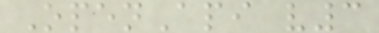OpenApi v3
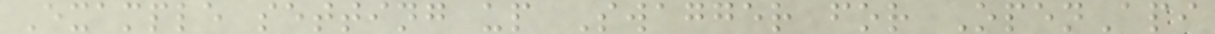Example setting up Swagger for OpenApi
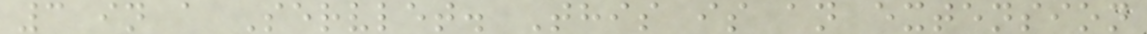3 in a Servlet. This is an extension
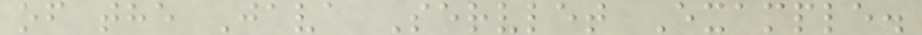of the Java Servlet Example.
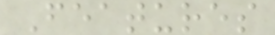Features
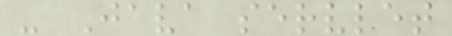- Java servlet
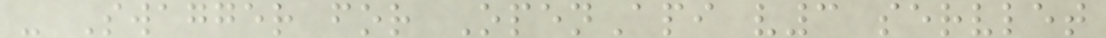- Swagger for OpenApi v3 servlet
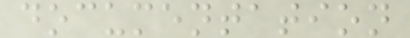documentation
